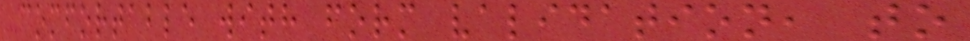comfortable with form validation, to
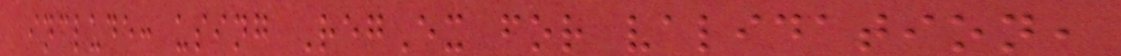include: using RegEx for validation,
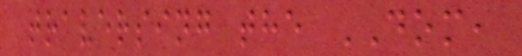traversing the DOM,
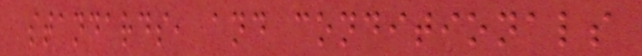standards, and conditionals
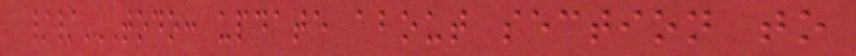//TODO: UPDATE ABOUT SECTION TO
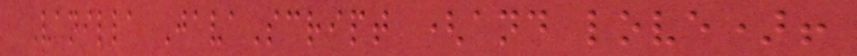Vanilla JavaScript (and love)!
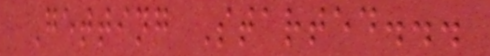Getting Started...
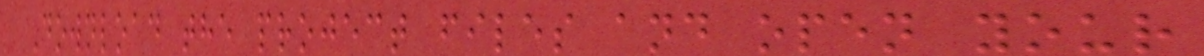Download the project files and open your
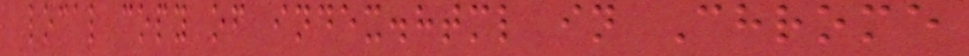local copy of index.html in Chrome
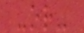-or-
